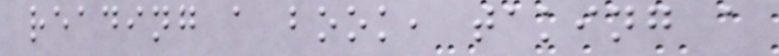reading a book, taking a
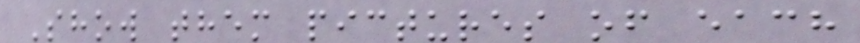Show them pictures of each
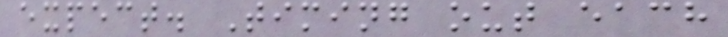expect. Timing out each
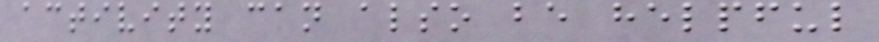activity can also be helpful
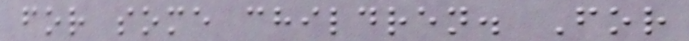for some children. For
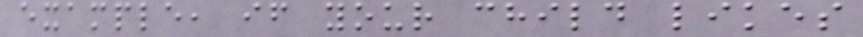example, if your child likes
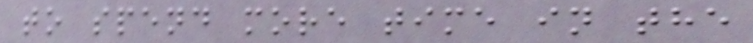to spend more time in the
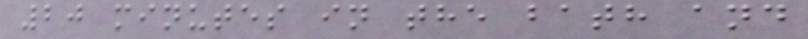20 minutes in the bath and
